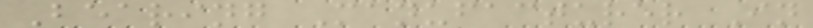Bearing Manufacturer In
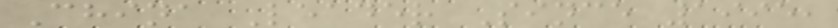China Leader Since 1995,
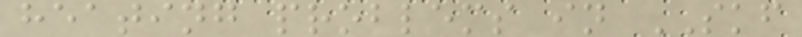heating problems in SKF
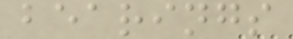bearings
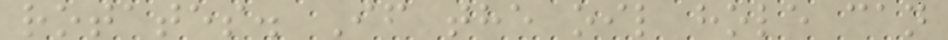rotates. If the oil hole can
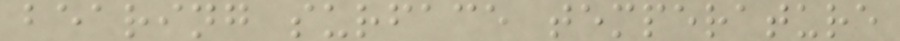bearing surface temperature
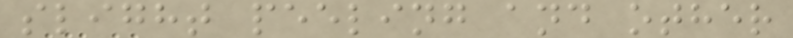slight peeling and other
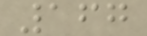167
